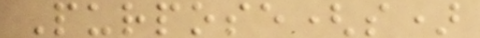Purpose(s)
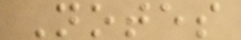Notes
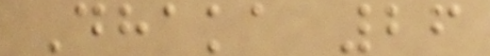Dhaka 26
